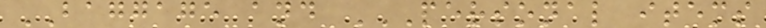BAGGAGE and PERSONAL ITEMS
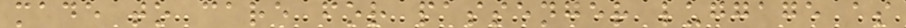made to care for passenger luggage as
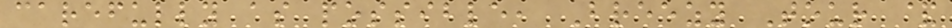carefully as possible, Breezy Tour &
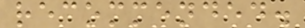recommended.
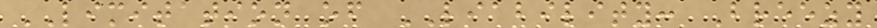LIMITATION of LIABILITY: Breezy
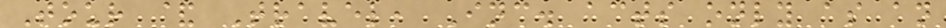Tour & Travel, Inc. acts only as an
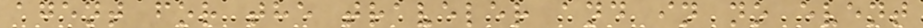agent for the traveler and in no event
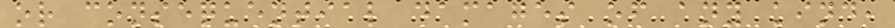or consequential damages of any kind,
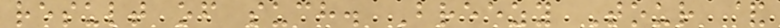result of such. Breezy Tour &
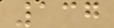137
